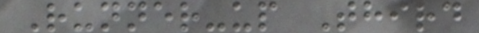Runner-up Third
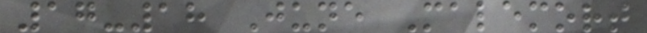17-18 June Malemort
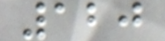120
